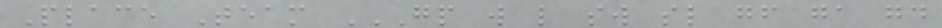Place Team GP W L SW SL GF GA GD
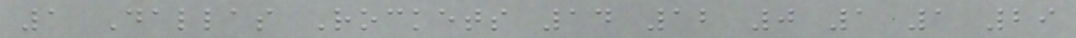1 Dallas Rockets 14 12 0 1 1 29
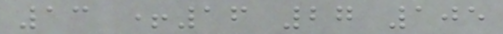13 +16 27 105
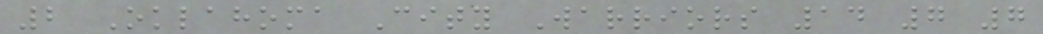2 Oklahoma City Warriors 14 7 7
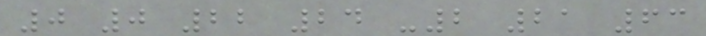0 0 22 24 -2 21 63
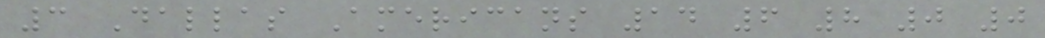3 Dallas Americans 14 6 8 0 0
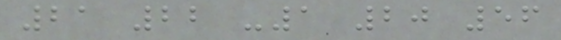21 22 -1 20 56
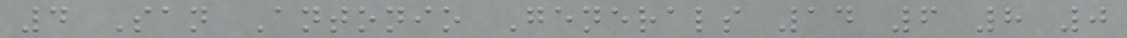4 San Antonio Generals 14 6 8 0
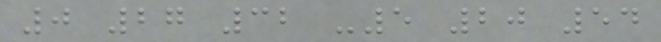0 27 32 -5 20 54
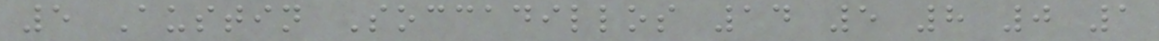5 Austin Soccadillos 14 5 8 0 1
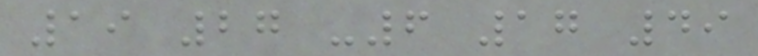19 27 -6 17 49
